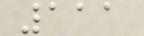111
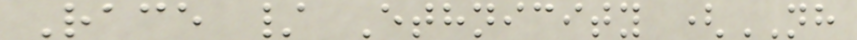Race / Ethnicity (NH
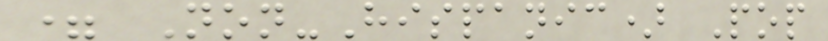= Non-Hispanic) Pop
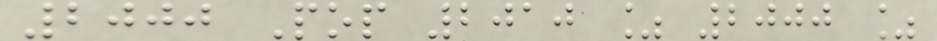2000 Pop 2010 % 2000 %
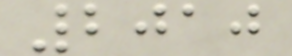2010
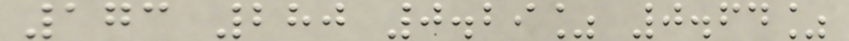173 280 0.29% 0.64%
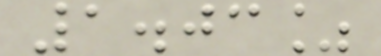1.03%
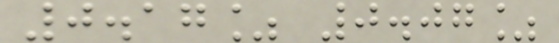0.17% 0.07%
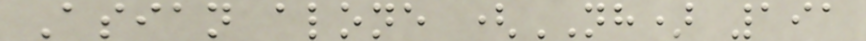Asian alone (NH) 191
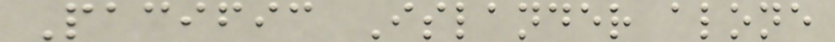Pacific Islander alone
